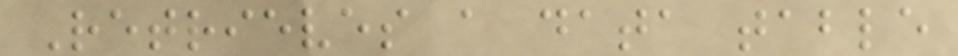Retrieves a data table
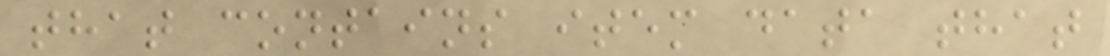that contains item data that
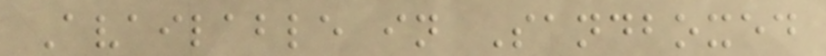Available in Sandboxed
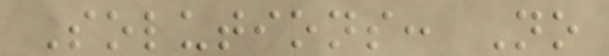Solutions: No
